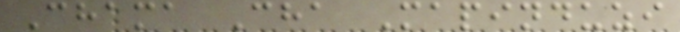Chama Cha Mapinduzi
